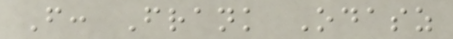From: Frank Odasz
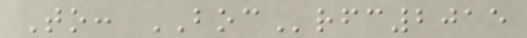To: BOCrfc2015
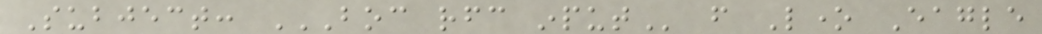Subject: BOC RFC INPUT from Lone Eagle
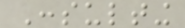Consulting
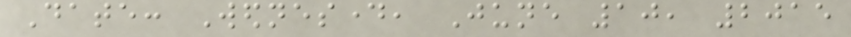Date: Wednesday, June 10, 2015
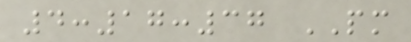4:17:37 PM
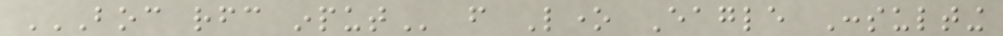BOC RFC INPUT from Lone Eagle Consulting
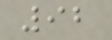92
